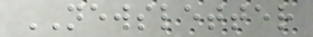NEWSLETTER
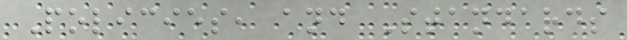Policies, and Standards
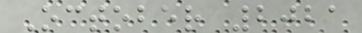October 2021
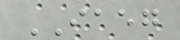IAEG
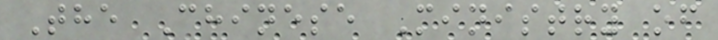The Chinese Ministry of
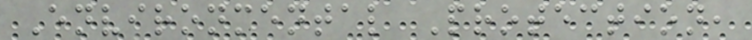Environmental Protection,
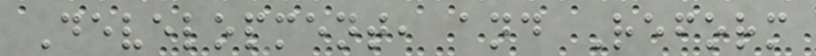Development, and Reform
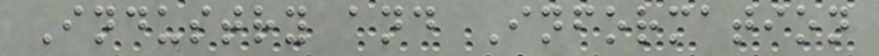Industry and Information
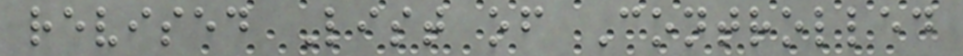revised List of Controlled
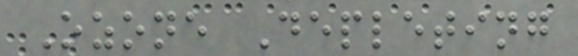Ozone Depleting
